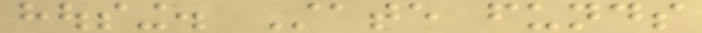housing. State funds
